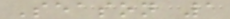Season 1
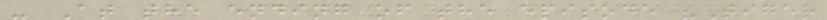- At the ending of the episode "Tiger
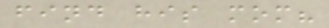find his mom?
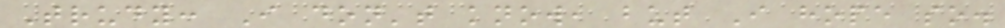Trudy: I don't know, but I hope so.
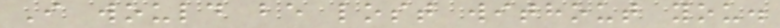I would be lost without you.
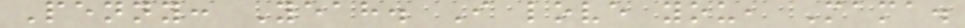Penny: Yeah. I love you, Mama.
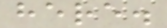here.
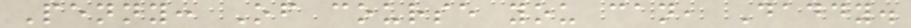Penny: Of course you can, Daddy.
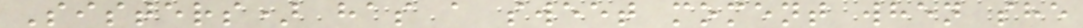Sisters) has a sweet moment when she
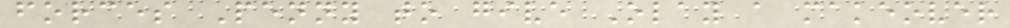forces Penny to give Olay a makeover
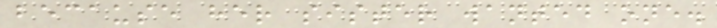because her sister wanted one.
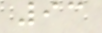93
